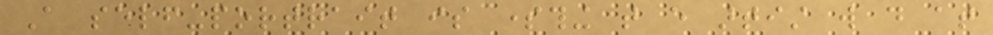A self-portrait is something that every artist will do at
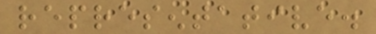representative.
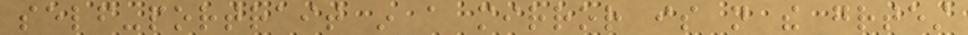self-portrait in a mirror is not the greatest
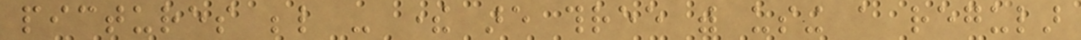pictures below - there are three with using a regular
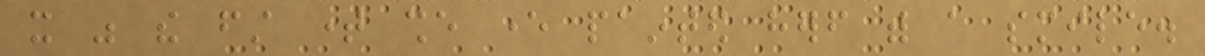it was the first time she ever painted herself with a smile.
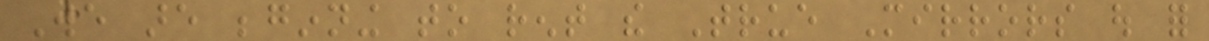We are beginning to rent the True Mirrors out for
